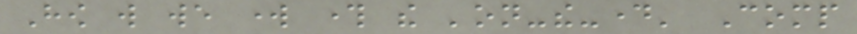How will we work through the 'on-the-day' Comp
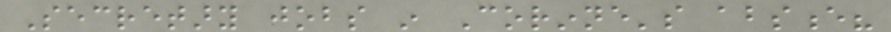Secretary jobs in Corinne's absence?
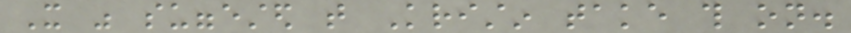It was suggested that Kristin take this on.
